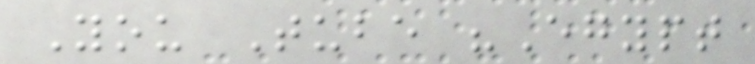You Tube "Egypt
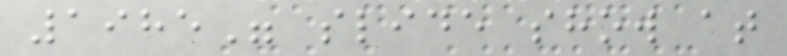1985" slide show at
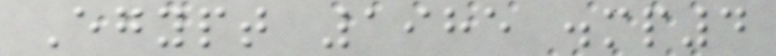Egypt 1985 .mp4
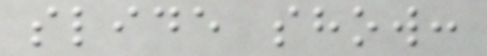slide show:
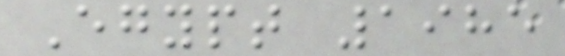Egypt 1985
